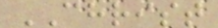CHRIST
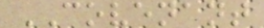COVENANT
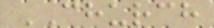CHURCH
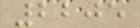2205
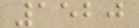1520
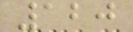120
